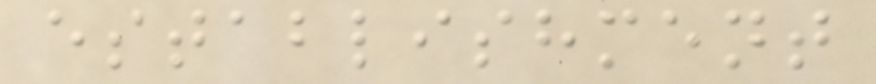establishment
